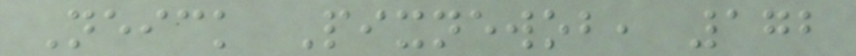Neick Pixnewob, 172
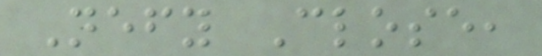Nefy Close,
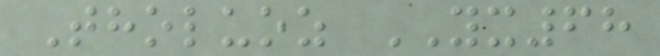Tholuoz YX68
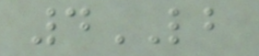4LB
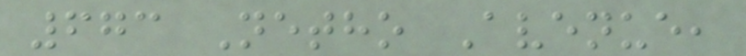673 Netho Avenue,
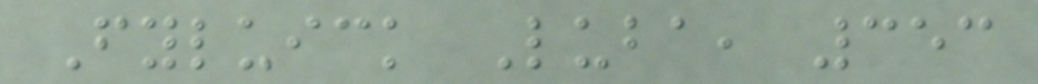Fyluick Luba, 353
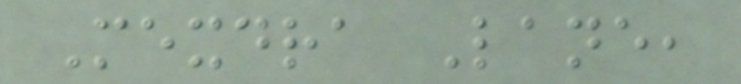Mexdra Lane,
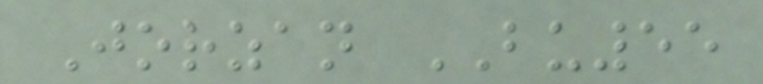Jorzan BU55
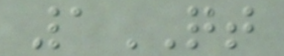1QT
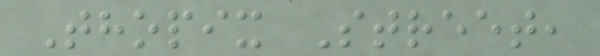Thopix Street,
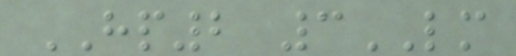HP2 3LM
